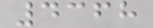4368
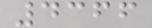4366
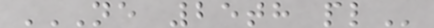NE 25TH PL
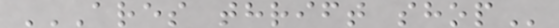ARES THRIFT SHOP
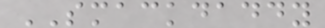SMACKDADDY
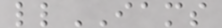llIAMS
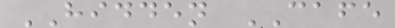HIDDEN CAFE
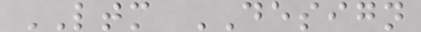LTM DESIGN
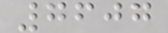7607
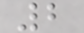2
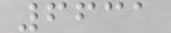6631
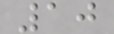10
